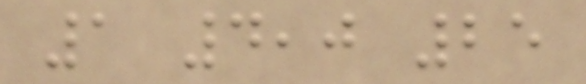1 4,0 25
